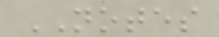NOTES
